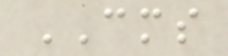CMS
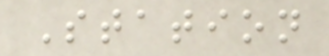Station
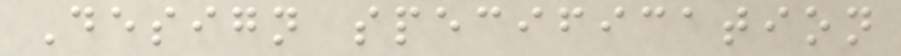Design specification
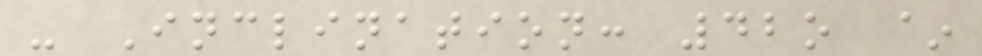- Inclination: 42o ~
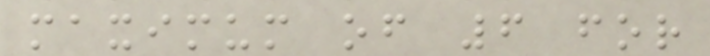maximum of 6 for
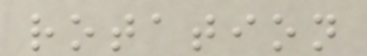rotation
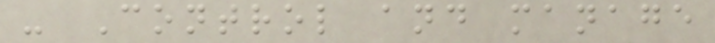- Control and manage
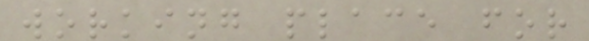working place for
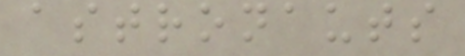astronauts
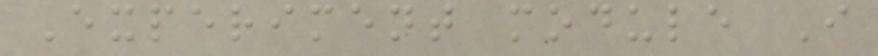Experiment module I
